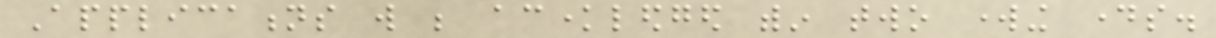Applications will be acknowledged within two working days.
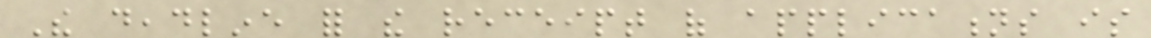The deadline for the receipt of applications is
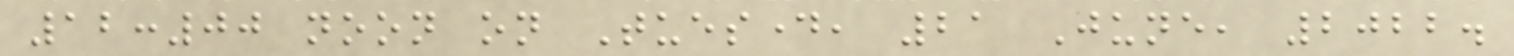12:00 noon on Tuesday, 21 June, 2022.
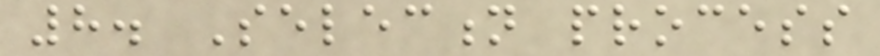8. Selection process
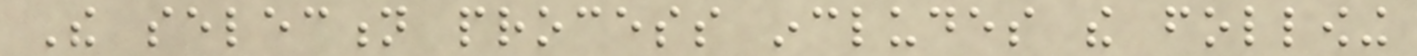The selection process includes the following
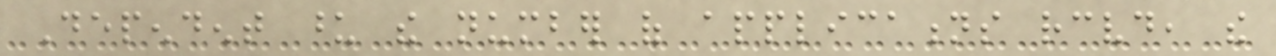Dependent upon the number of applications received, the
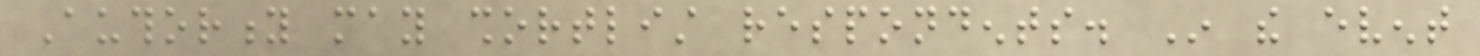Authority may shortlist respondents. In the event
